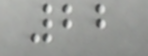22
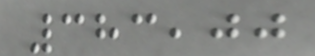383,00
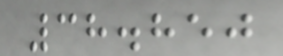38.850
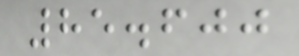85.600
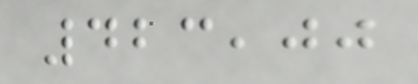423,00
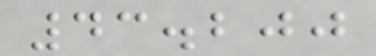43.200
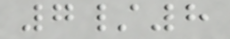7/8
